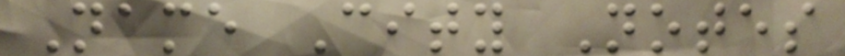Name City Notes
